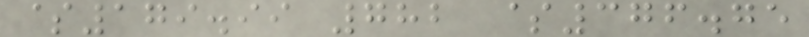$179.99 782 $376.75
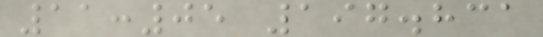11:05 197.831
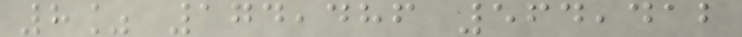8% 174,486 564,412
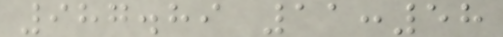987.89 11:58
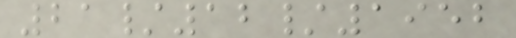21/12/1952
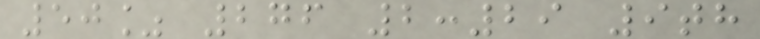50% 276 2:29 9th
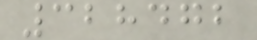328472
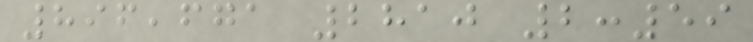896,671 2810 2:59
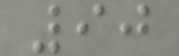90
